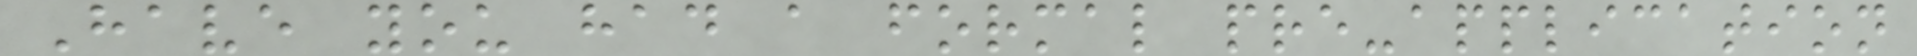Have you had a formal pre-application
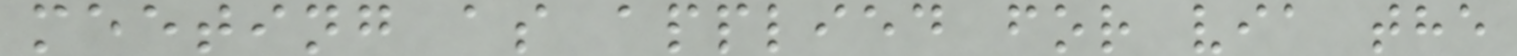meeting as applied for via the
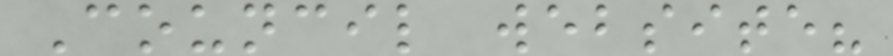Council website?
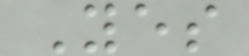Yes
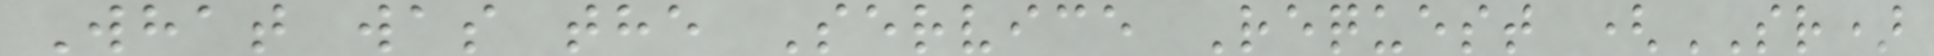What was the Service Request (SR)
